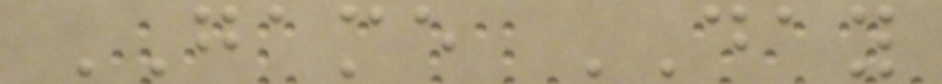GAME DAY
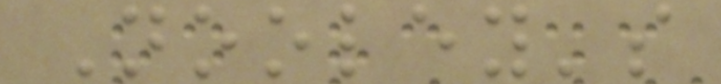Nooley's
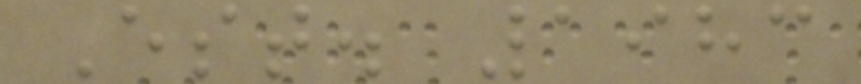Est. 1983
